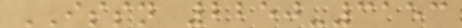ISSN 2250-3153
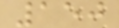150
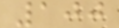100
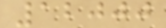12000
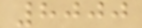8000
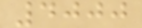4000
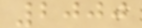2000
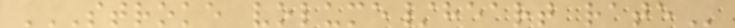STROKE VOLUME/HEART RATE
